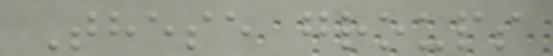These groups
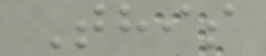This
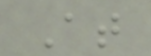At
